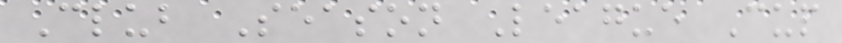Club Season League Cup
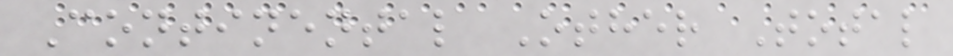Continental Other Total
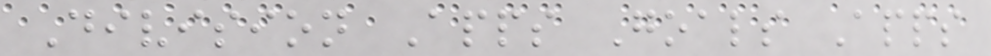Division Apps Goals Apps
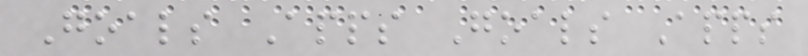Goals Apps Goals Apps
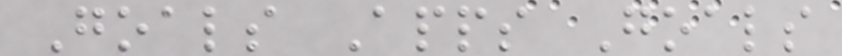Goals Apps Goals
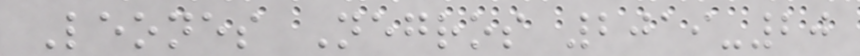Leones Negros 2019-20
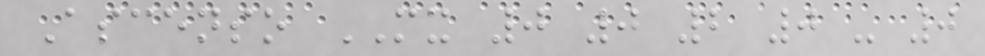Ascenso MX 0 0 2 0 - 0
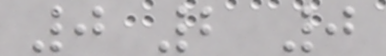0 2 0
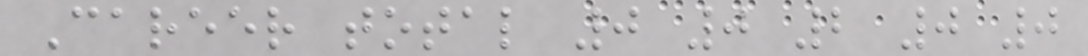Career total 0 0 2 0 0
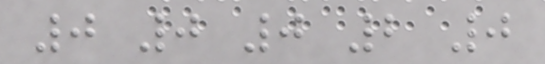0 0 0 2 0
